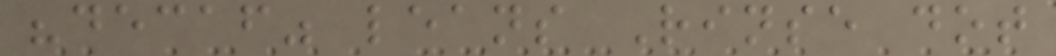"decaf" leans Rinse dot
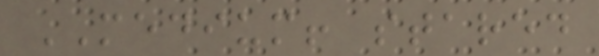MEDIUM! stared
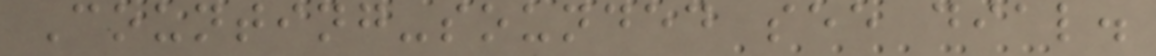Counting-sounded see dial.
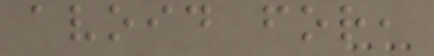avoid for,
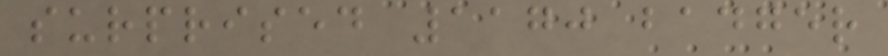surprised 1170 badger
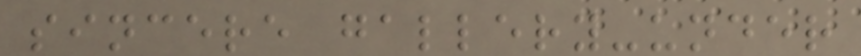sincere gallery-under
